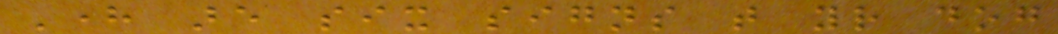Here are six signs that your dog
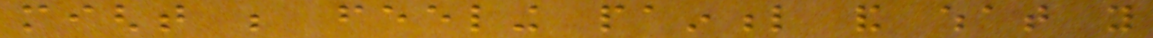might be feeling painful and what you
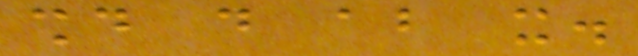should do about it.
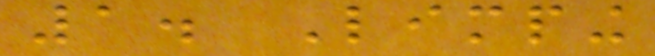1. Limping
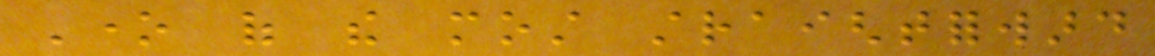One of the most straightforward
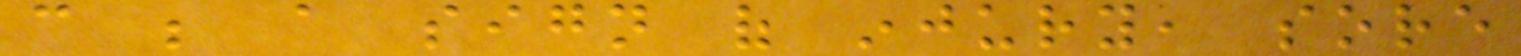can be a sign of injury, sore
